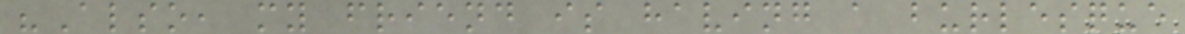"Also, my friend is having a burlesque
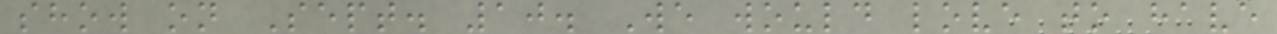show on Sept. 10. We would love to have
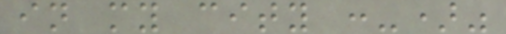in my city :-)"
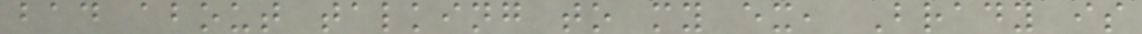bad about talking to my ex, Brady is
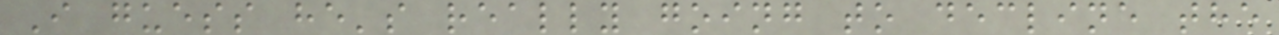I guess he's really going to decline the
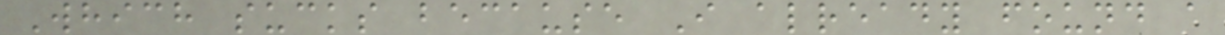Which sucks because I already found a
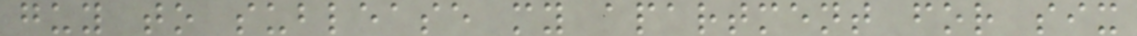guy to sublease my apartment for six
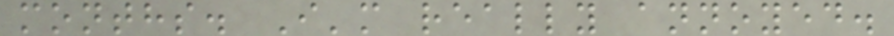months. I'm really annoyed.
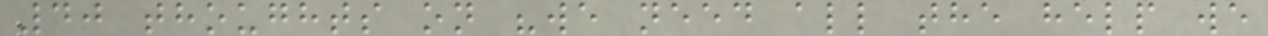40 thoughts on "we need all the help we
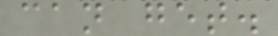can get.
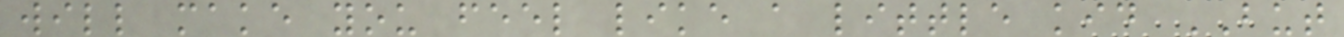will make you feel like a little kid BUT
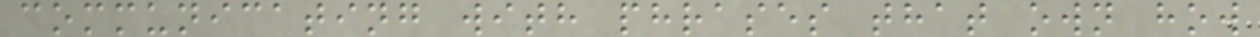communicating with phrases that own how
